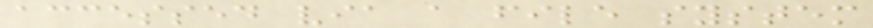accessed via a file system
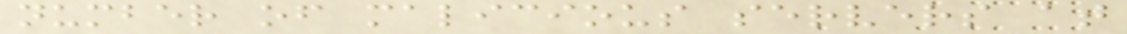number of malicious servers at
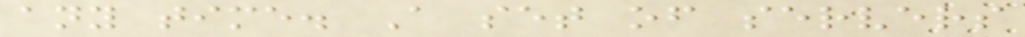any time. A set of servers
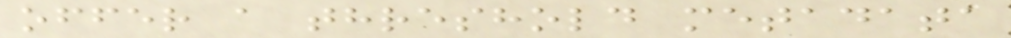offer a threshold metadata
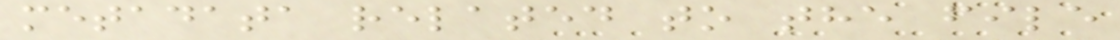metadata related to the file
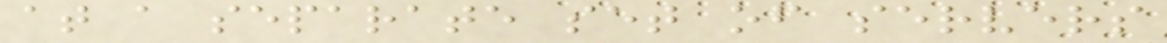at a separate set of servers
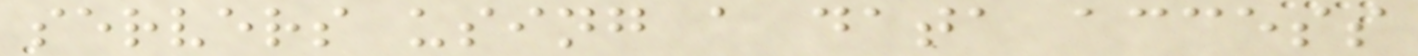servers using a data access
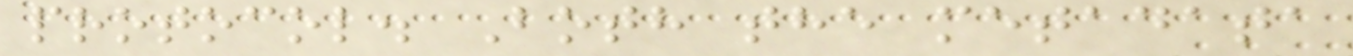protocol. Both the metadata
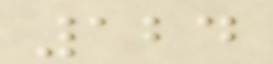124
